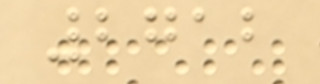2712
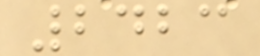2423
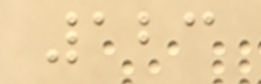123
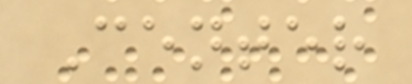Center
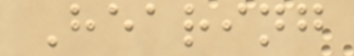Hearing
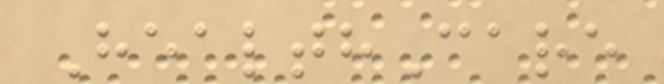HealthCare
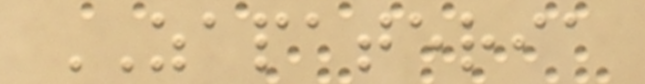ZAPATERIA
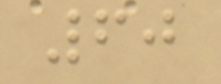60
